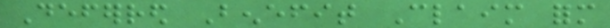Deferred Benefit Claim form
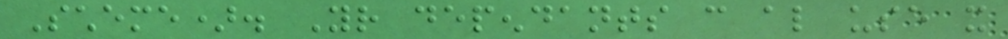Scheme). Your dependants can also use it
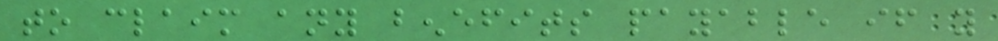to claim any benefits payable if you
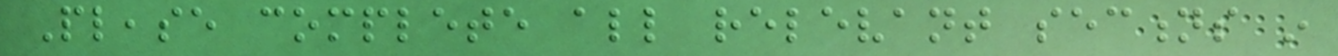Please complete all relevant sections in
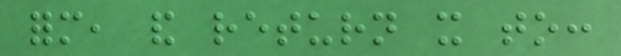form, and return it to:
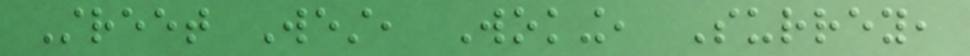Street West, Woking, Surrey,
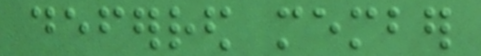deferred member
